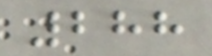288
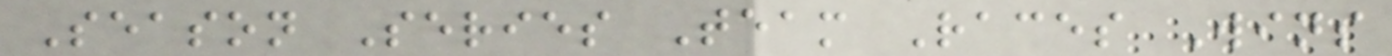Season Series Team Races Wins
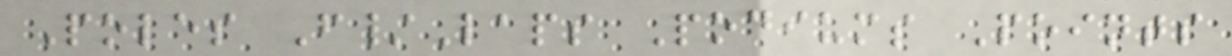Poles F/Laps Podiums Points
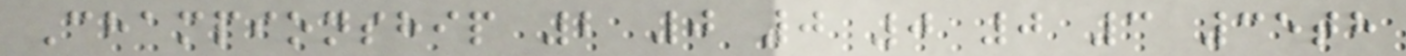Championship 2 0 0 0 0 3 35th
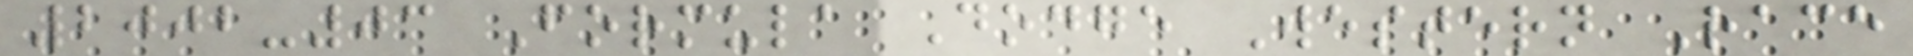2002-03 Formula Dodge Western Race
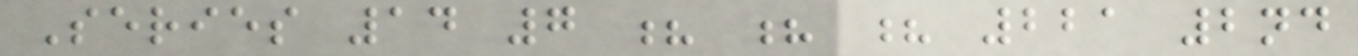Series 14 7 ? ? ? 221 2nd
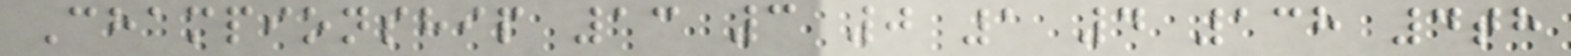Championship 13 3 0 1 4 138 4th
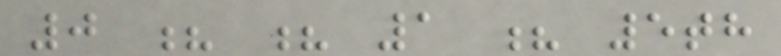0 ? ? 1 ? 5th
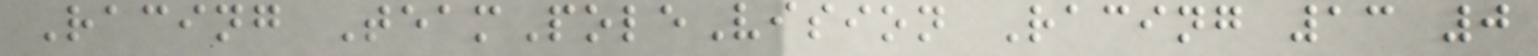Racing TeamPoleVision Racing 13 0
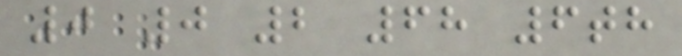0 0 2 68 6th
